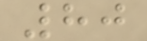80
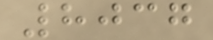8037
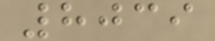8039
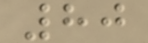80
